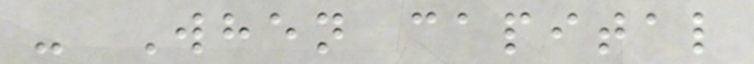- When capital
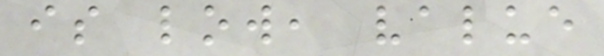is low, value
